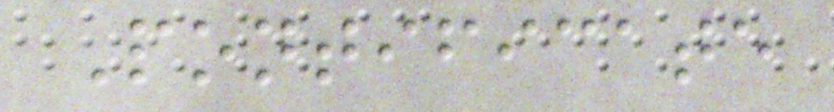Pontificate
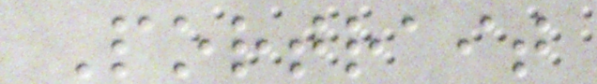Portrait
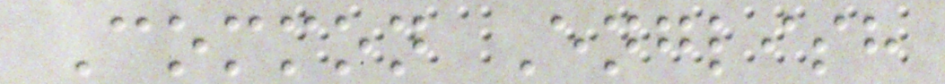Common English
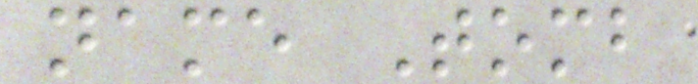name Tomb
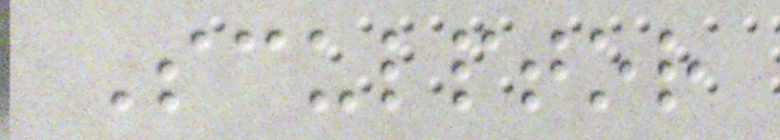Sculptor
